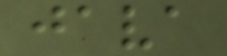java
